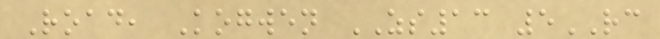Road, Kogwen ZS13 5RC
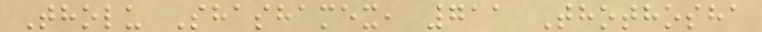Tholu Shashamex, 711 Thothosha
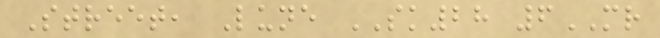Street, Lune SK28 6MR
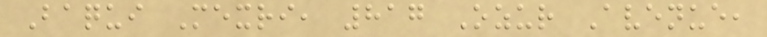Baqui Mexri, 817 Ozur Avenue,
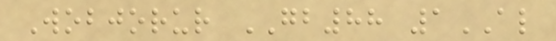Wobjorur GB88 1AL
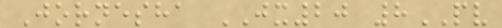Jornesha JX20 8PV
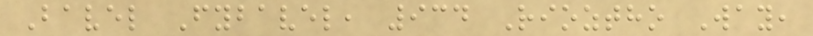Bavel Fybavel, 934 Rioztho Way,
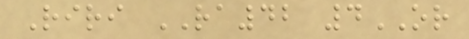Riri RA42 4OR
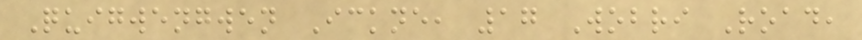Quigwengwen Ickne, 17 Wobri Road,
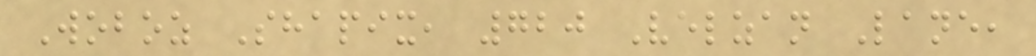Woboz Shapix, 720 Velzan Lane,
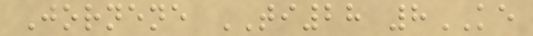Jornene TI28 8KE
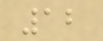12
